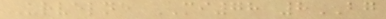Urvelne MI78 8BG
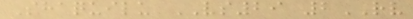Shaquilu VS29 2RV
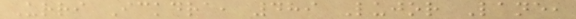Urri Ickdra, 489 Lujor Lane,
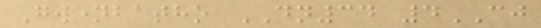Gwenbatho DN34 4CJ
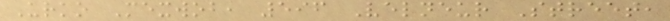Urko Mexwob, 596 Velneur Street,
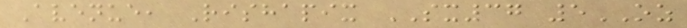Avenue, Rishapix SX37 5OZ
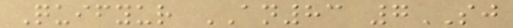Quifyur AN83 7SJ
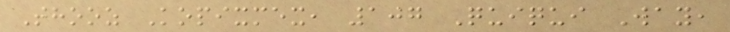Thooz Kopixmex, 107 Quiqui Way,
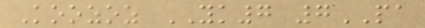Koozoz YK7 7PA
